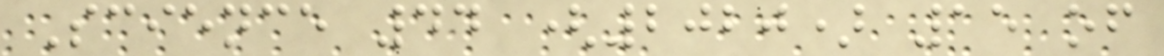Science 44 (2020) 15 of
